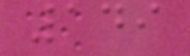149
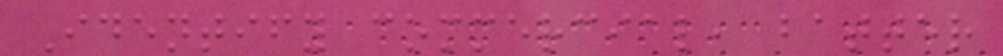Identify commercial, batter
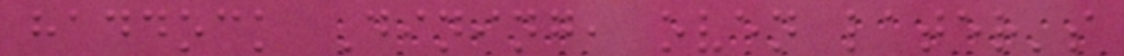haddock Dining, oven later's
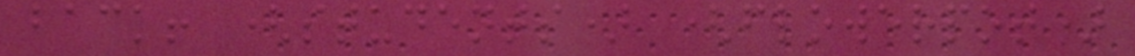back! (students) (flowerpot)
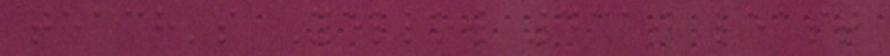teach's Yellow 4310 least
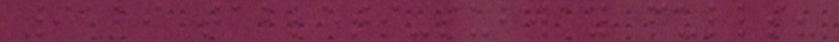9129 tablets-subway pulls?
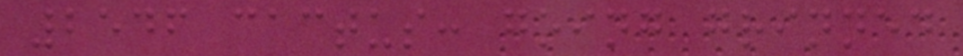2546 cactus: going grinned
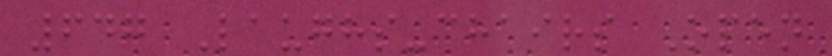647 Laughs-chairs Open
